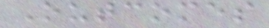Outcomes
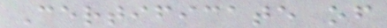Certificate of
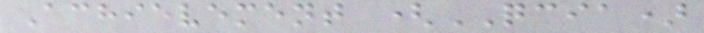Achievement (QCIA)
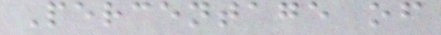Percentage of
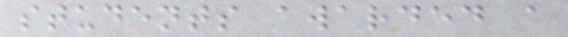students awarded a
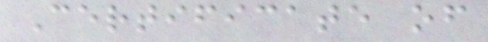Certificate of
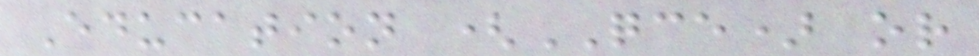Education (QCE) or
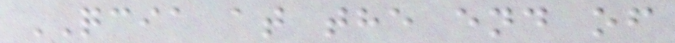QCIA at the end of
